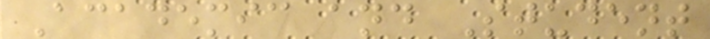Academic and Student
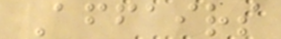Affairs
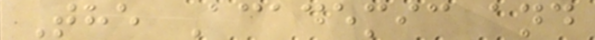The Academic and
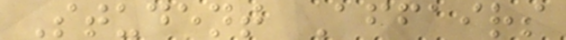Student Affairs
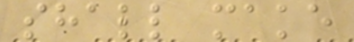shall make
